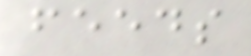feeds
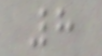8
